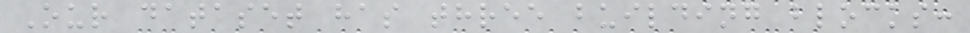Our dataset has three building blocks:
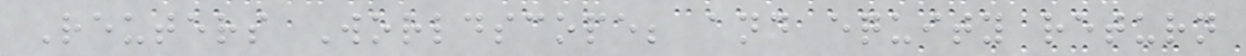Reuters Worldscope; and equity return
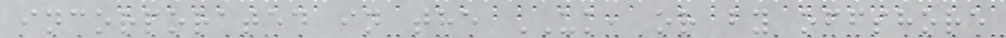incorporated in the UK, or by offshore
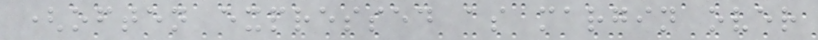(often expressed as margin over
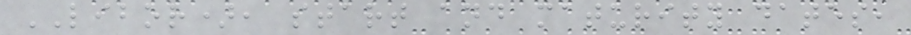LIBOR), start and maturity dates,
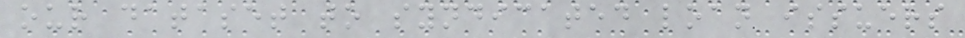our dataset to syndicated loan issuers
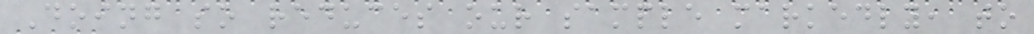Doing so reduces our sample markedly, to
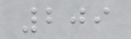209
